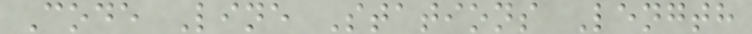Code Line Stations Length
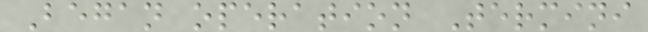Began operation Termini
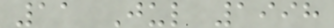11 Jul 1998
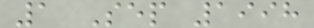1 Sep 1998
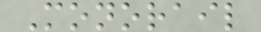Monorail
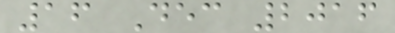16 Dec 2016
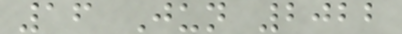16 Jun 2022
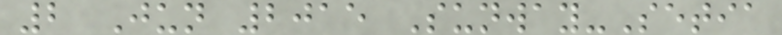2 Jun 2015 Sunway-Setia
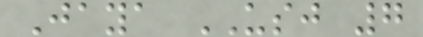Jaya USJ 7
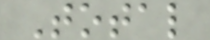Total
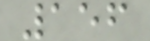156
